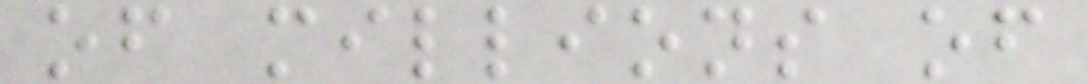of millions of
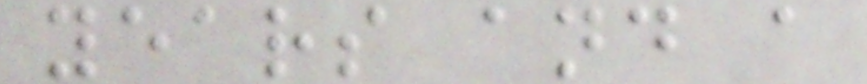years and a
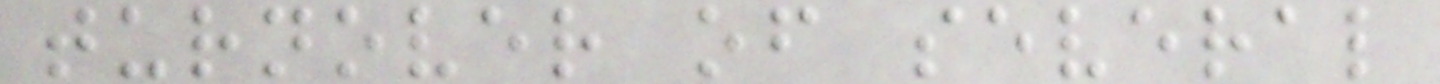turnover of several
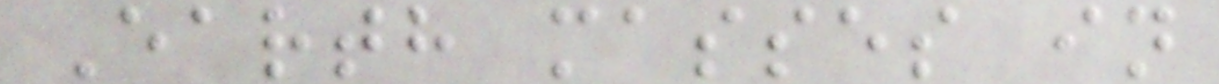Earth masses in
